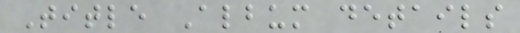Title Album details
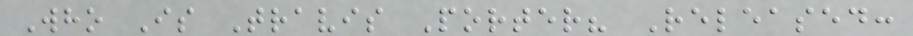Who Is Travis Porter? Released:
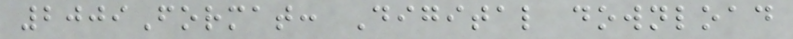2009Format: Digital download
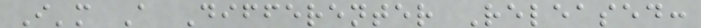I'm A Differenter Released:
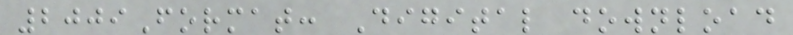2009Format: Digital download
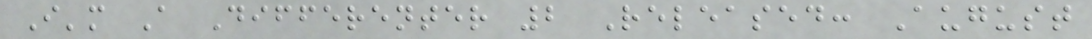I'm A Differenter 2 Released: August
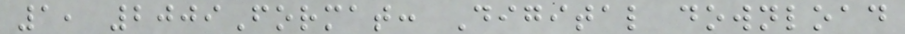1, 2009Format: Digital download
